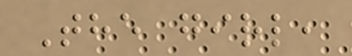The girl,
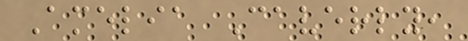Amelia Caverly,
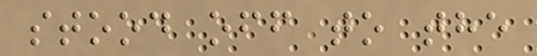stood off to the
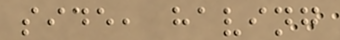side, having
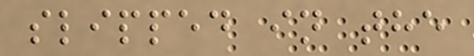slipped in the
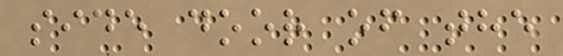side door of the
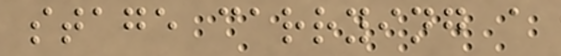stage carrying a
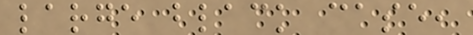large black case,
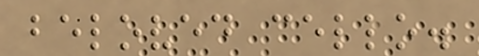beloved cello.
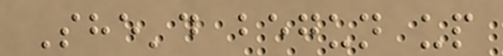She'd begun up
